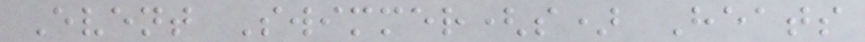Event Swimmer(s) Heats
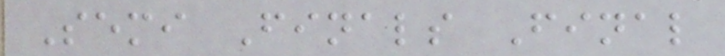Semi Finals Final
